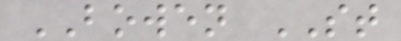BOWEN ST
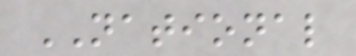NATIONAL
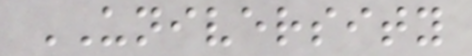UNIVERSITY
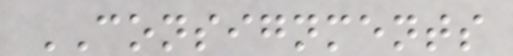CONSIGNMENTS
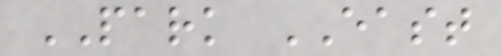PARK EAST
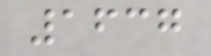1637
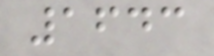1643
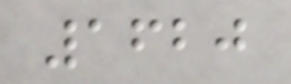1620
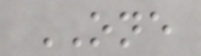ONE
